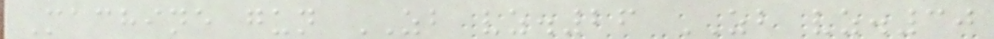Machine gun ZB vz.26 ZB vz.30
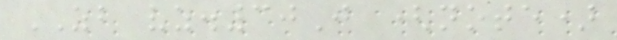ZB vz.30J (note)
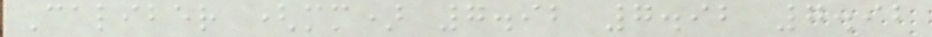Caliber (mm) 7.92 7.92 7.92
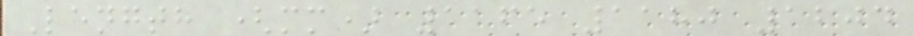Length (mm) 1165 1180 1204
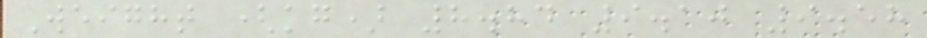Weight (kg) 8.84 9.10 9.58
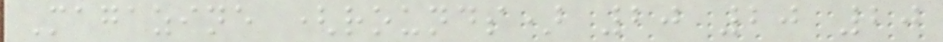Magazine (rounds) 20 20 20
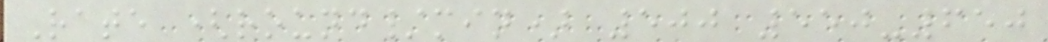Rate (round/min) 500 550-650
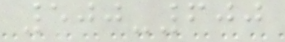500-600
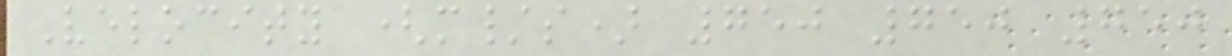Velocity (m/s) 750 750 750
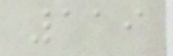119
